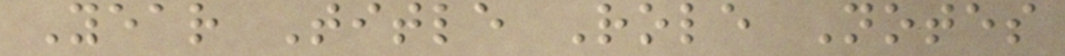Year Title Role Notes
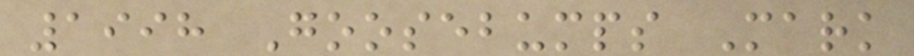1998 Goosebumps Mark
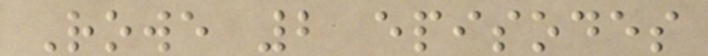Rowe 2 episodes
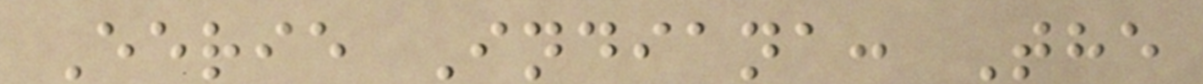Eerie Indiana: The
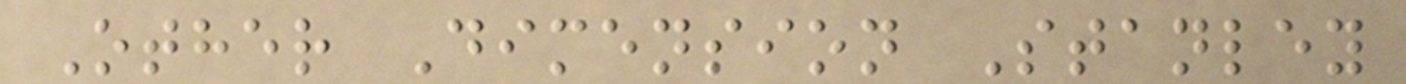Other Dimension Stanley
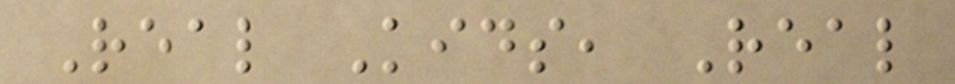Real Kids, Real
